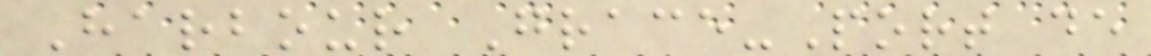Harbour Grace-Port de
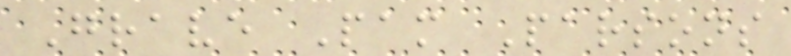Grave Pam Parsons
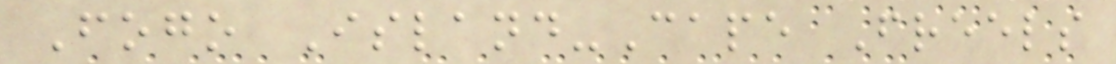Fogo Island-Cape Freels
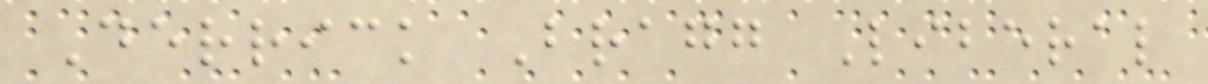Derrick Bragg Liberal
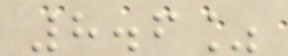8.6%
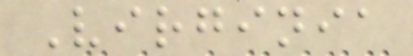Virginia
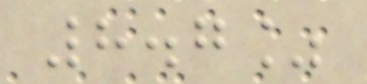8.7%
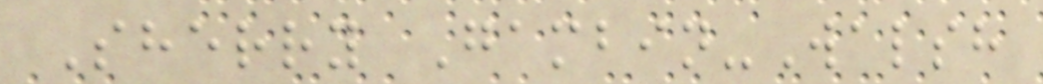Sherry Gambin-Walsh
